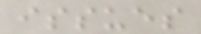issues
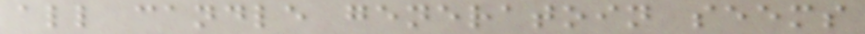all candle generatoin seems
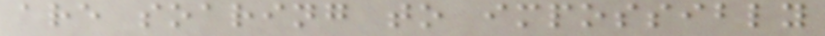are soaring to impossibly
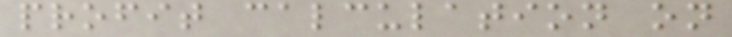profit calculation on
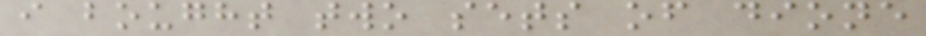i bought two sets of dione
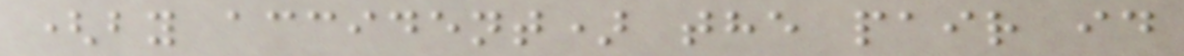(by accident) the pair id
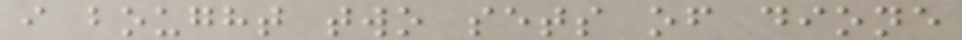i bought two sets of dione
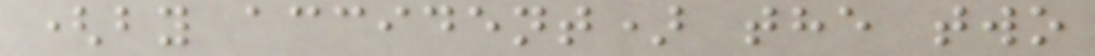(by accident) the two
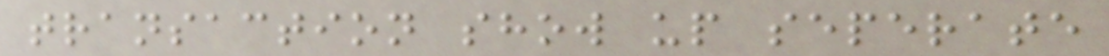transaction show up seperate
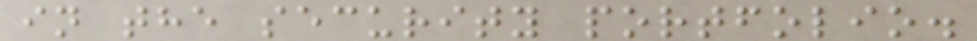in the security portfolio.
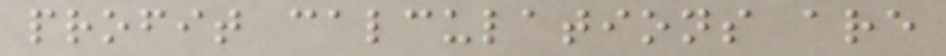profit calculations are
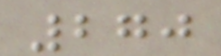270
